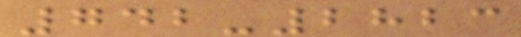742-2823
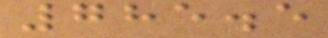785.5
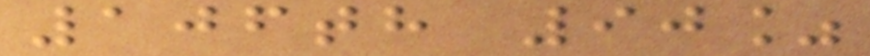106th 90%
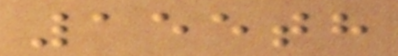155th
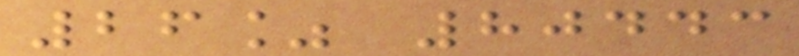26% 80443
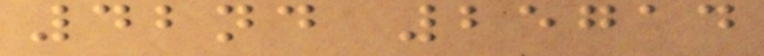42nd 25714
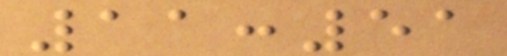11:51
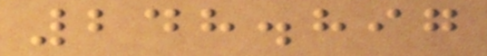248.897
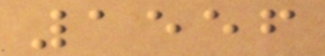1556
